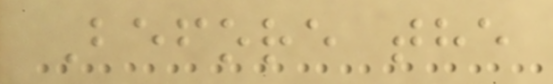Before the
